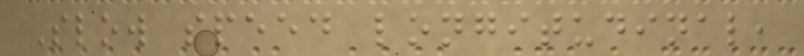Slow speed longitudinal,
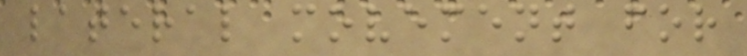lateral movement for
